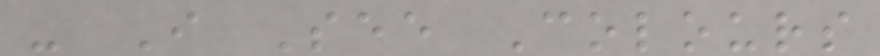- I See Colours
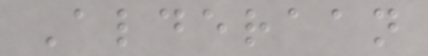Alderaan
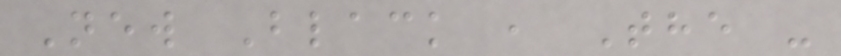New Black , The -
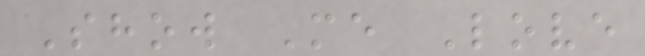Show Me Love
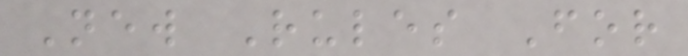New Rules For
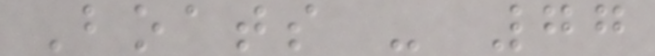Boats - 77
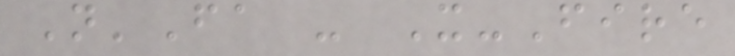N'Fa - X-Fire
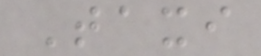Taxi
